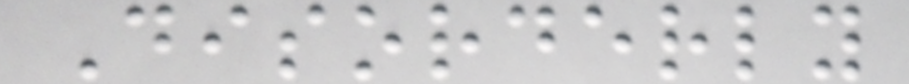Disorderly
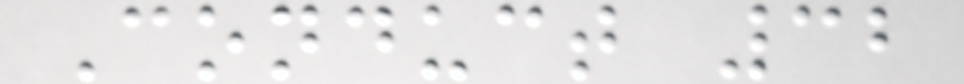Conduct 32
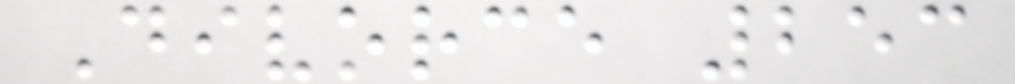Divorce 253
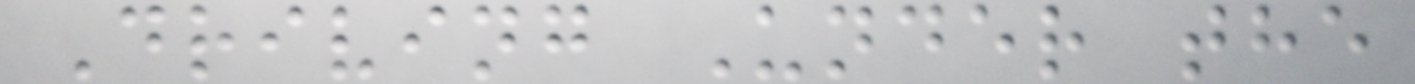Driving Under the
